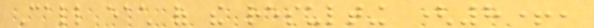Call each of the resulting (8+,
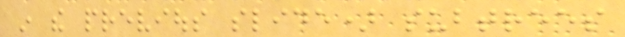in the previous slide) subtrees
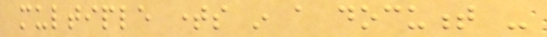multiple times in a document -
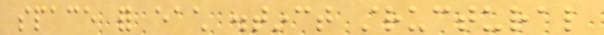space for each distinct structural
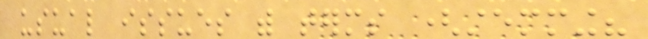usual issues with terms (stemming?
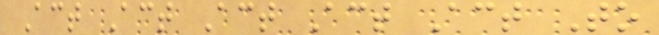Act Act Act Act Act To
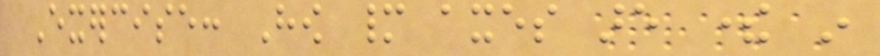Exercise: How many axes are there in
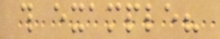this example?
